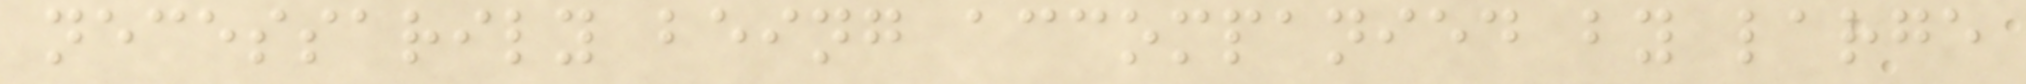necessarily being accompanied by large
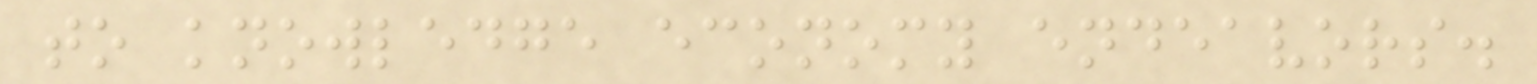to knowledge economy endeavors.
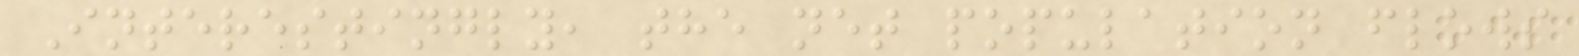Interestingly, the net population flows
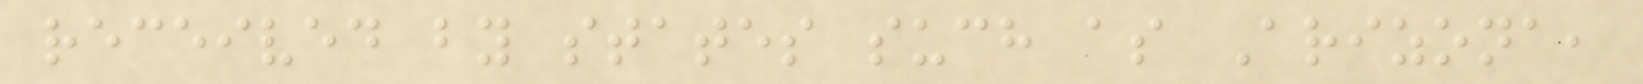received by states such as Arizona,
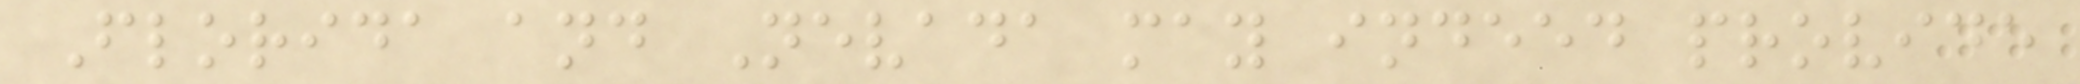Florida and Nevada may indeed provide
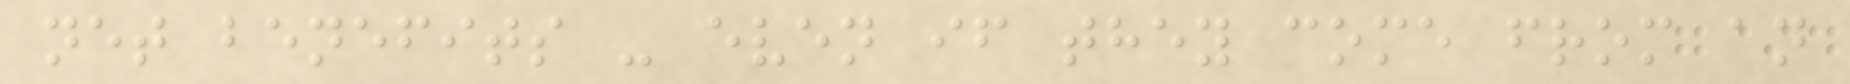net benefits - even if they come from an
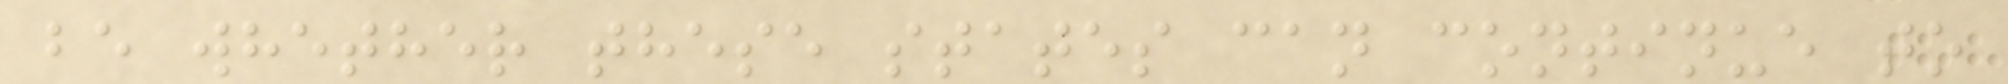be whether these states can continue to
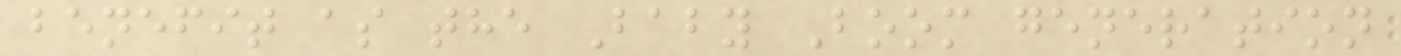benefit as the Baby Boom generation
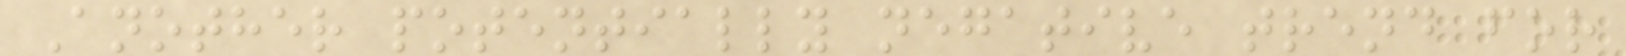Another potentially negative trend for
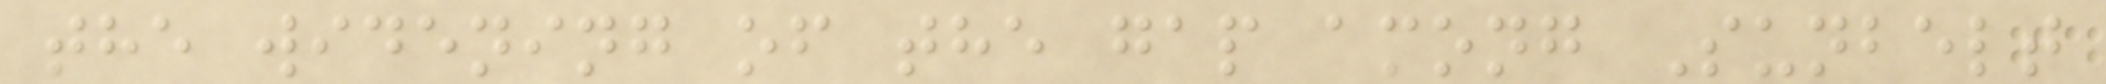the widening of the gap among Sunbelt
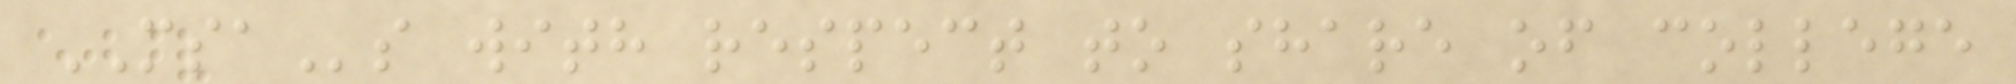MSAs with respect to share of college
